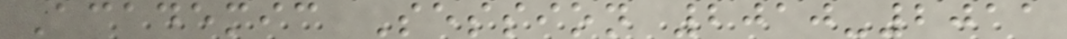Academic Session 2010-2011
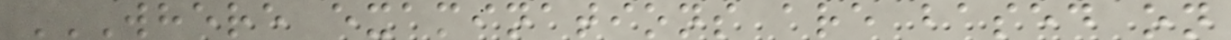WHERE EXAMINATIONS ARE BASED ON
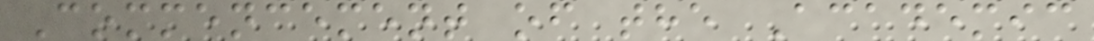Commencement of the Academic
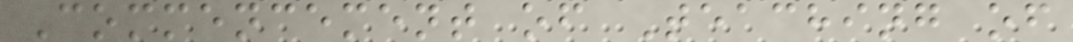Commencement of Teaching of
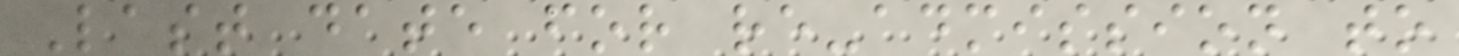Last date for re-admission to
